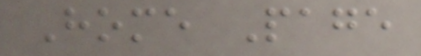Home Page
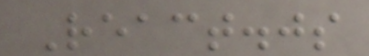React.js
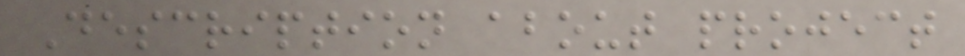Description about project
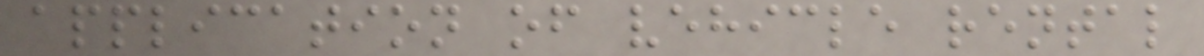application of vehicle rental
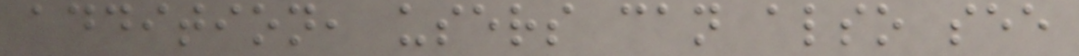addition, users can also see
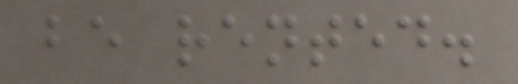be rented.
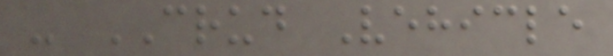- CRUD Vehicle
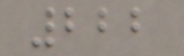222
